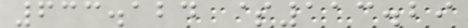633.124 $113.29
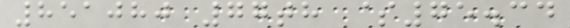851080 77th $75.34
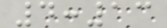4:13
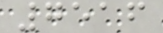7516
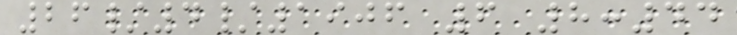26/4/1906 6 8:44
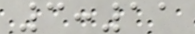3:11
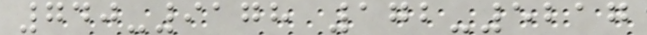740-9178 172-5217
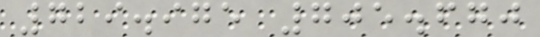729.975 705.670
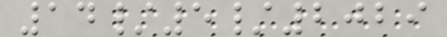14/5/2029
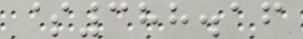$388.16
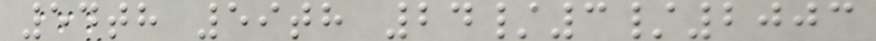54th 59th 24/3/2003
